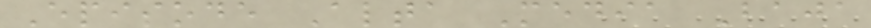Episode Alta Media Baja
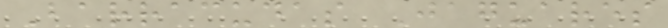Barracudas Jaguares
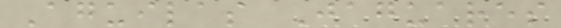Aguilas Jaguares
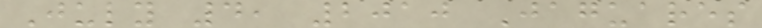July 4, 2010 Jaguares
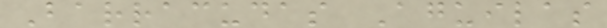Barracudas Aguilas
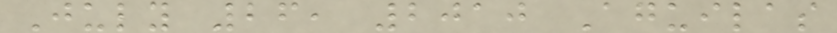July 26, 2010 Aguilas
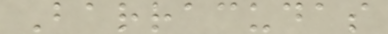Barracudas
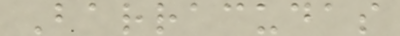Barracudas
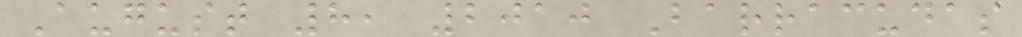August 8, 2010 Barracudas
